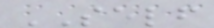SELF
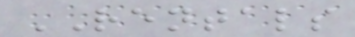RENTALS
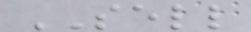SELL
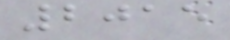2015
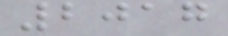2017
